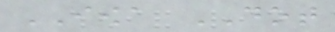IOWA DOT
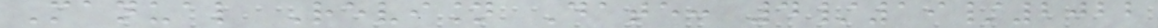Manual Revision Date: 4/19/2022
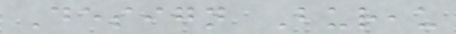Design Bureau
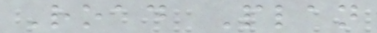Road Plan
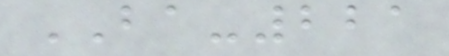BA-221
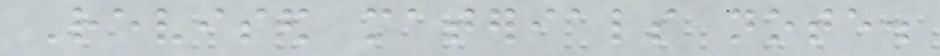Revised materials note.
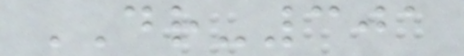DR-301
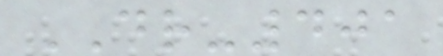DR-401
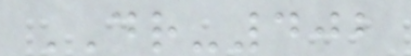DR-402
